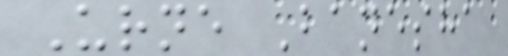Urne Banesha
